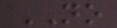NO
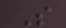S
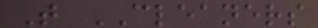T CLEANERS
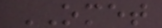OMET
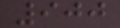900
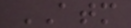ATM
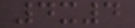4x4
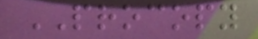PROCOPY
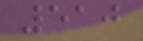510
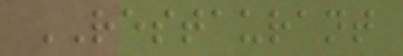RESTAURANT
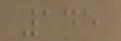145
